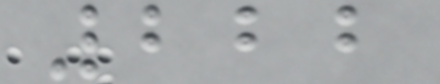222
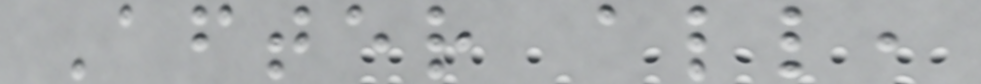After all,
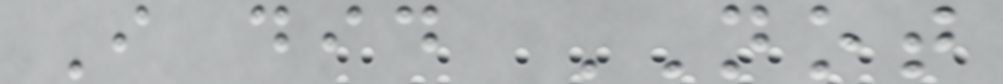I did NOT
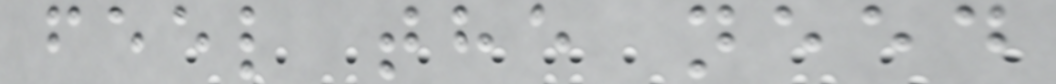feel the need
